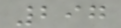297
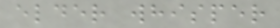elder whisper
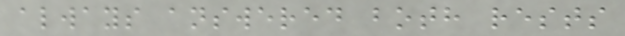always answered both rests
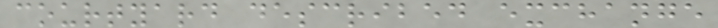courtyard described exchange
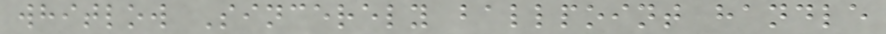whitlow Sincerely ballpoint handle
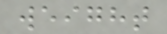weight
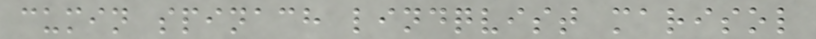cumin spinach lindqvist marisol
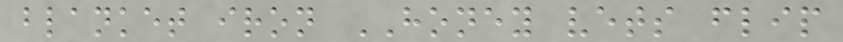blanket iron HONEY vets flip
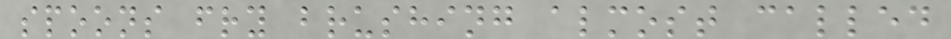spoons fry brushing almost called
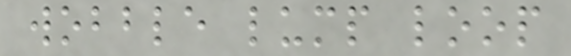wobble lump loop
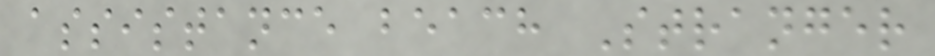assistance beach Stranger
